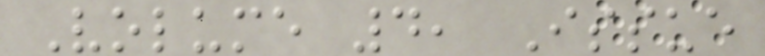Volume 4, Issue
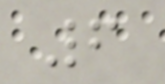6
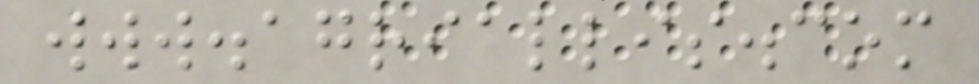www.agriallis.com
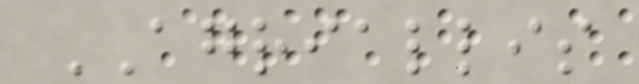AGRIALLIS
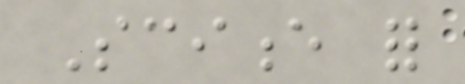Science for
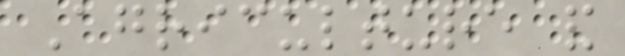Agriculture and
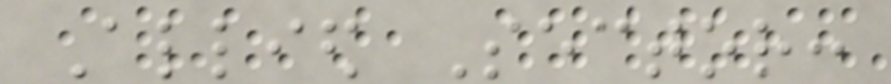Allied Sector:
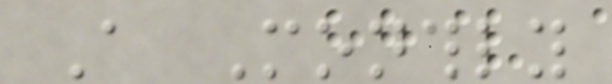A Monthly
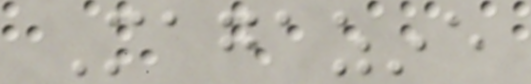Magazine
